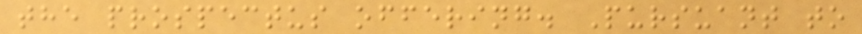the prospectus offering. Pursuant to
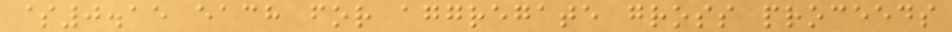$0.15 each for aggregate gross proceeds
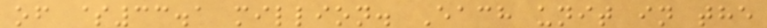of $33.1 million. Each unit in the
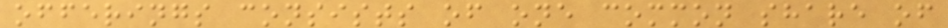offerings consists of one common share of
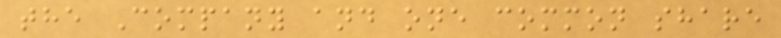the Company and one common share
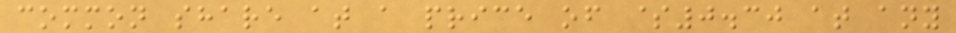common share at a price of $0.30 at any
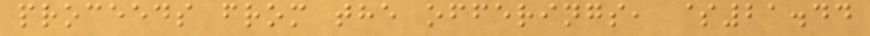proceeds from the offerings, $21.44
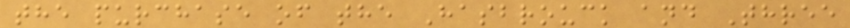the purchase of the Hasbrouck and Three
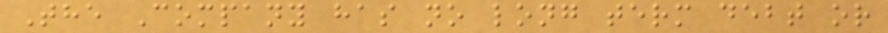The Company has no long term debt or
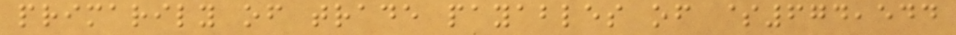primarily of trade payables of $674,544
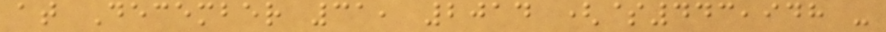at December 31, 2014 ($443,948 -
